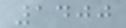1400
